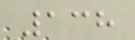138
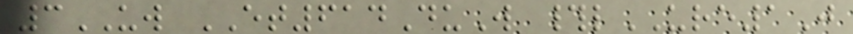3UW ET614DuW #lURE1J
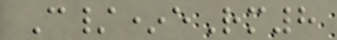C/*eRm8
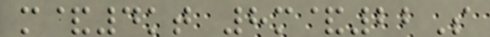m&4kt 8m&22S
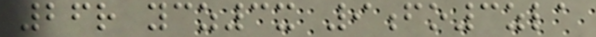26r ycz3x 9fo3zla
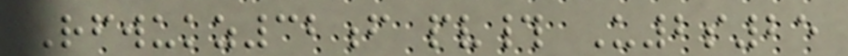Rfwukz32f pv# U2s25
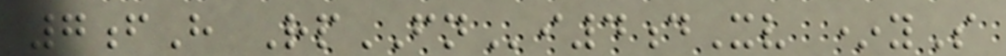7fH RpFNi4dXv *yS
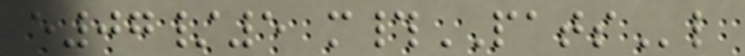e07/5 m#PATSl
